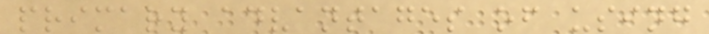primary advantages of using
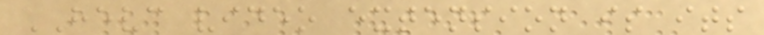HEVC video extension is its
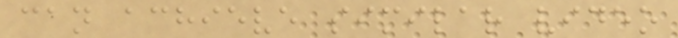can achieve similar video
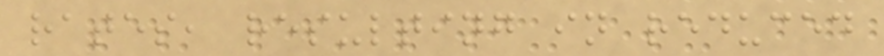rates, resulting in reduced
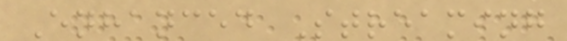Enhanced Streaming
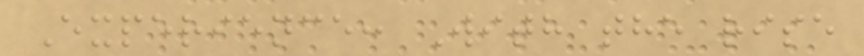Experience: With the rise
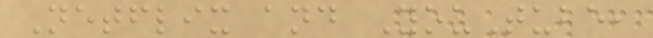Netflix and YouTube,
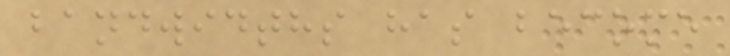bandwidths has become
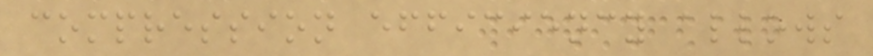compression efficiency allows
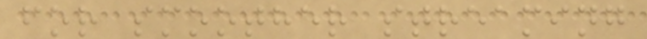for smoother streaming
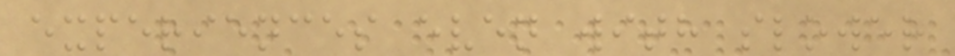experiences even with slower
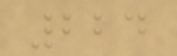224
